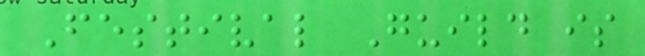Festival Guild is
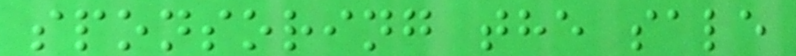sponsoring the sale
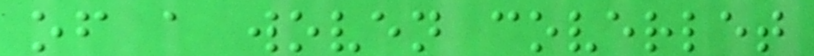of a woven coverlet
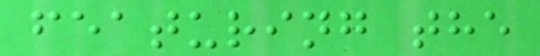featuring the
